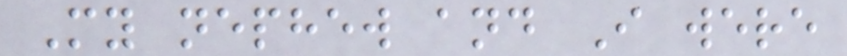My nephew and I were
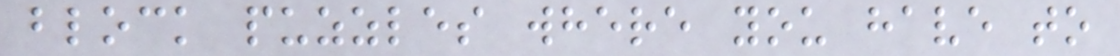block puzzles where you have to
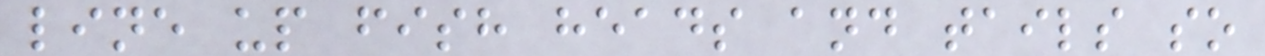line up fish heads and tails so
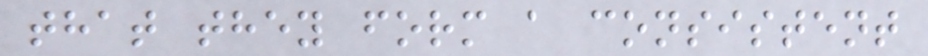that they form a consistent
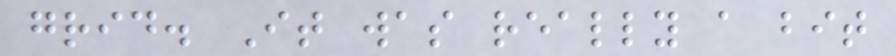grid. It was really a bit
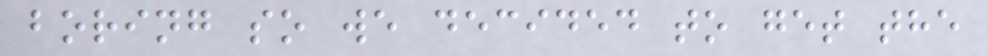boring so we decided to get the
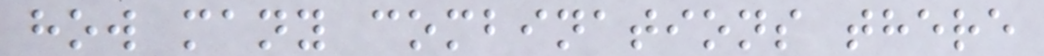how many combinations there
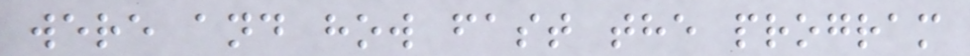were and how fast the program
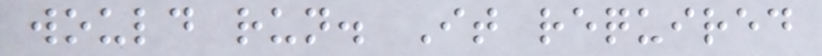would run. It required
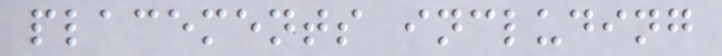placements including
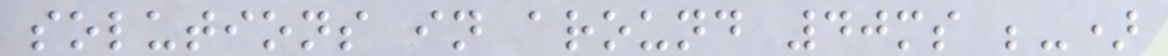solutions in around 40ms ;-)
